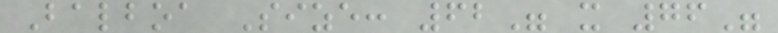Balboa Size: 62" x 76"
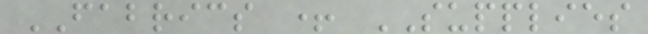FABRICS + SUPPLIES
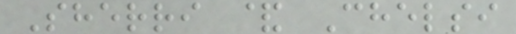Sherri & Chelsi
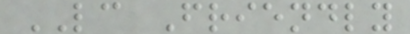LC Friendly
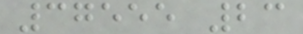37555 23
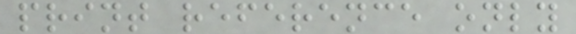print reference only
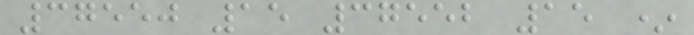37550 15 37552 15 *
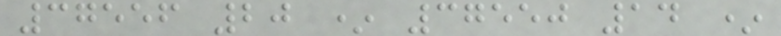37556 20 * 37550 14 *
